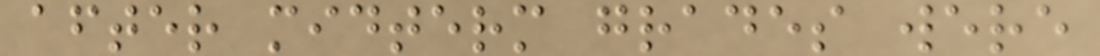after midterm grades were
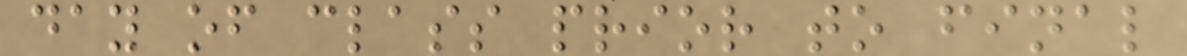day of class prior to final
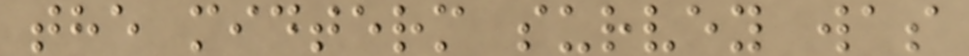the midterm survey was
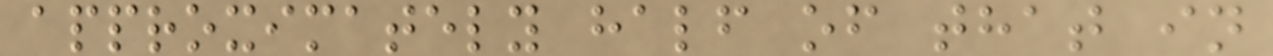approximately half of that in
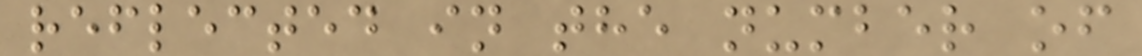reflected in the number of
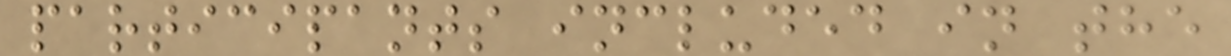participants included in the
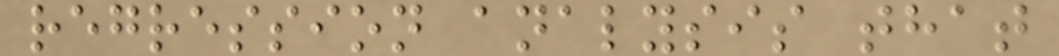regression analysis that
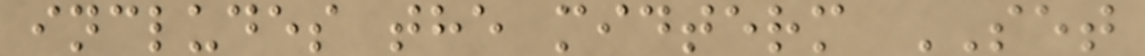includes the midterm SET
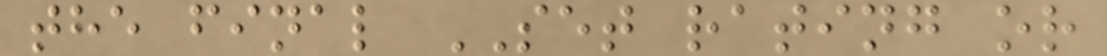the final SET rating or
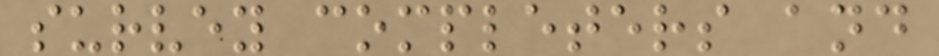survey completers and
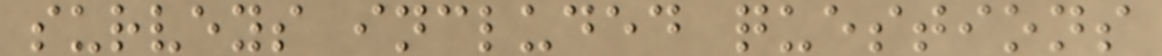surveys included questions
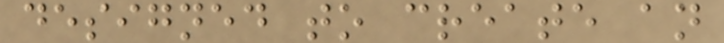designed to create an
